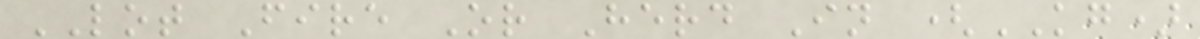LOT Fire Or Herd In (KG)
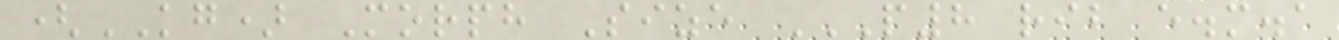(KG) Morph Size P8 RIB E.M.A
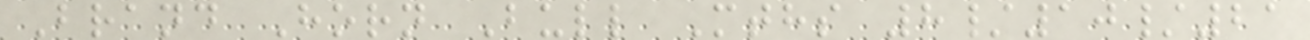Brand Horn Bull Mths 8/10/21
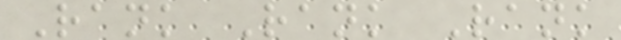Rank Rank Rank
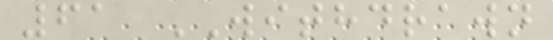61 WITHDRAWN
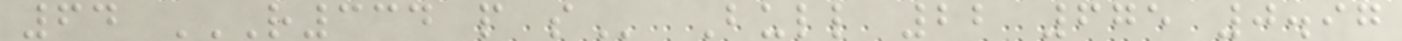64 R334 P S Bull 22 675 0.97
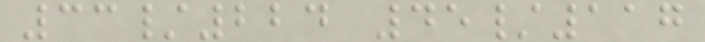33/224 45/117
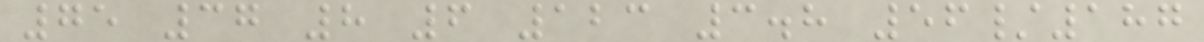75 37 8 6 123 3.8 56/187
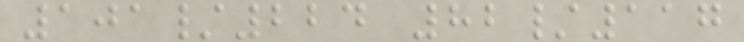101/224 82/117
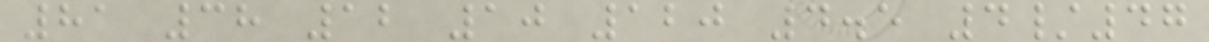81 38 12 10 120 4.5 4/47
